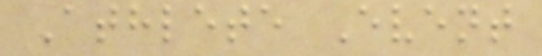Athlete Event
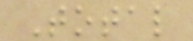Total
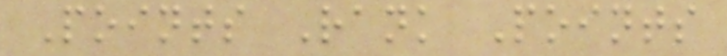Points Rank Points
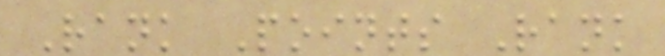Rank Points Rank
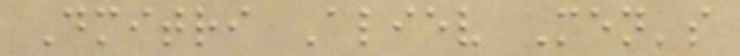Dmitri Aliev Men's
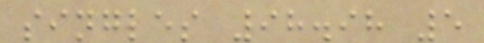singles 98.98 5
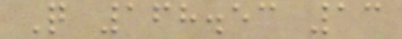Q 168.53 13
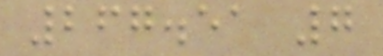267.51 7
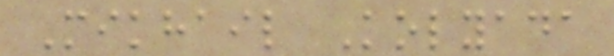Mikhail Kolyada
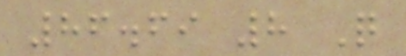86.69 8 Q
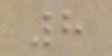8
